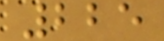225
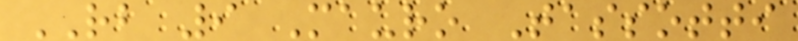RB 9 Mauro Tassotti
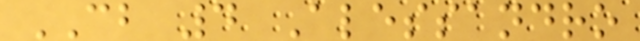CB 4 Alessandro
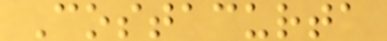Costacurta
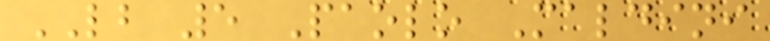LB 5 Paolo Maldini
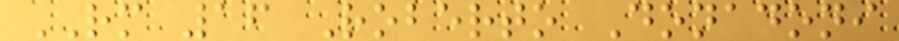RM 16 Roberto Donadoni
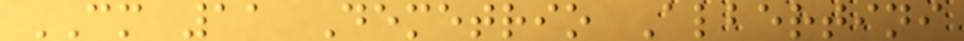CM 11 Demetrio Albertini
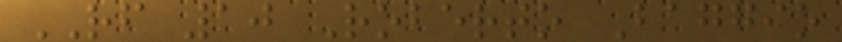RF 10 Roberto Baggio
